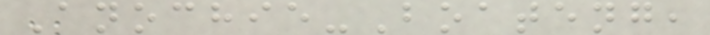Anochie-Boateng,
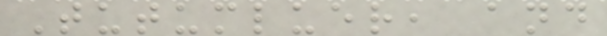Tutumluer, and
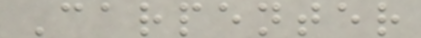Carpenter
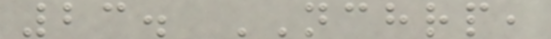23. NCHRP,
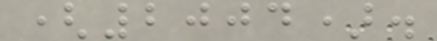(2004).
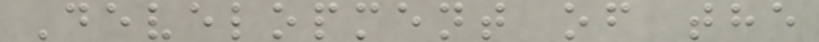Development of the
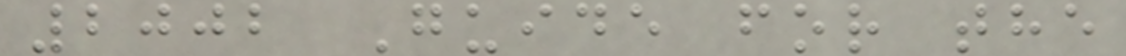2002 Guide for the
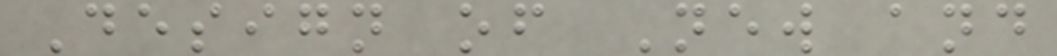Design of New and
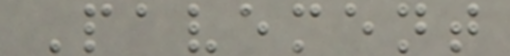Pavement
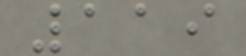119
